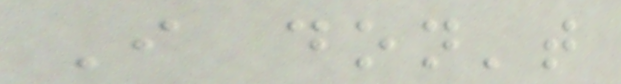I don't
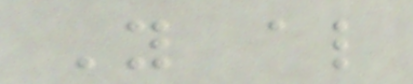You also
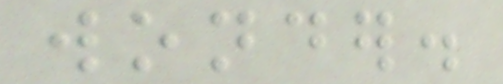wonder.
